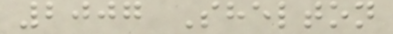2007 Shelton
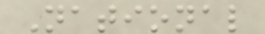National
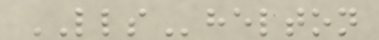LLShelton
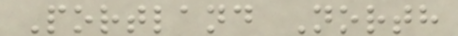Portland North
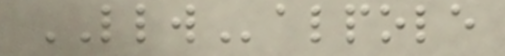LLWalpole
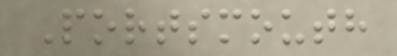Portsmouth
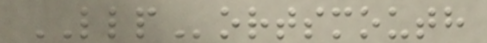LLPortsmouth
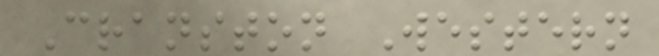Cranston Western
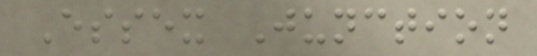Essex Junction
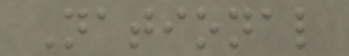National
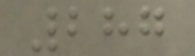287
